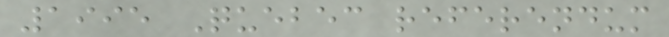1995 Quebec referendum
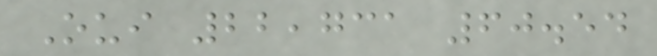Oui 22,731 60.54
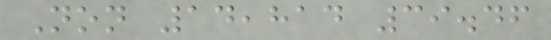Non 14,814 39.46
